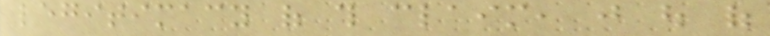legitimacy of this claim, just out of
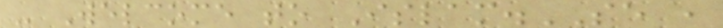- Welcome to Islam.SE ,
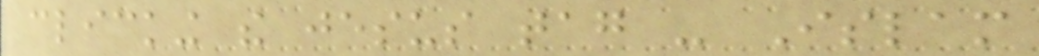clicking the jesus tag - Islam
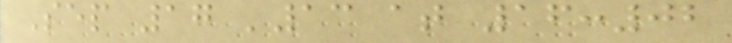Sep 17 '13 at 16:02
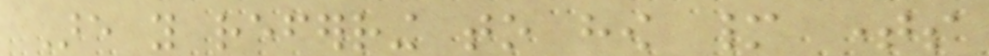Are you referring to how many times
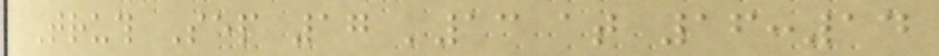Truth Sep 17 '13 at 16:14
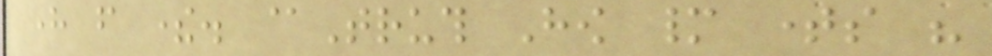here from there. @Truth How many times his
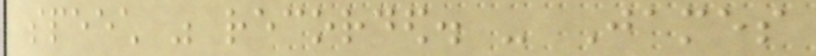speech was recorded. - James
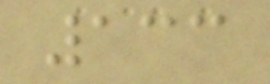133
